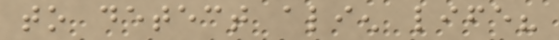to detect alien life?
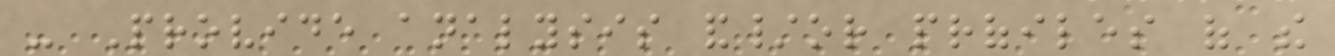- Provide analysis and/or profiles of the
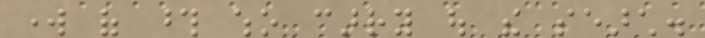work of those who carry out the search.
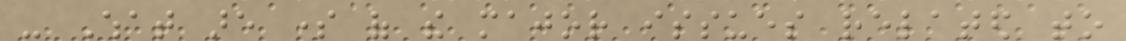- What are some of the major issues related to
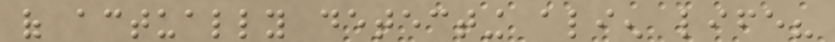of actually detecting alien life?
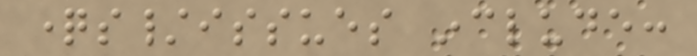questions/issues include:
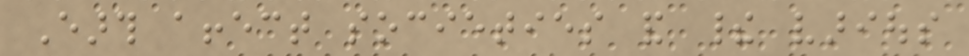Earth affect societies and their various
